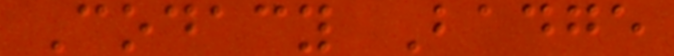Codacy Badge
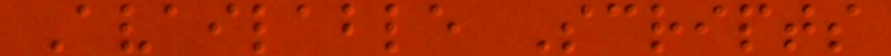Available Scripts
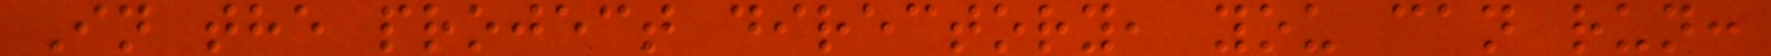In the project directory, you can run:
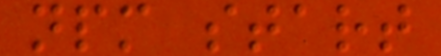npm start
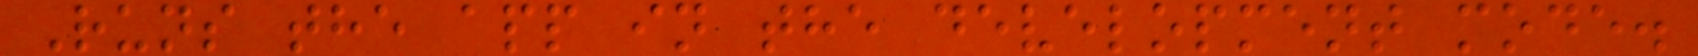Runs the app in the development mode.
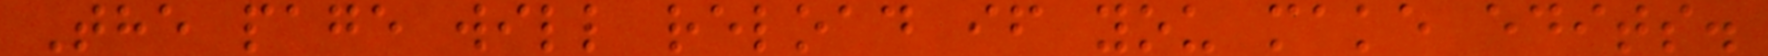The page will reload if you make edits.
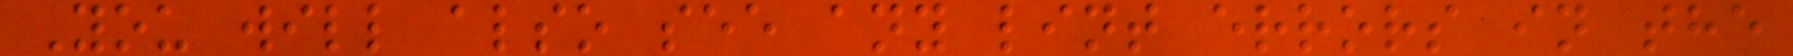You will also see any lint errors in the
